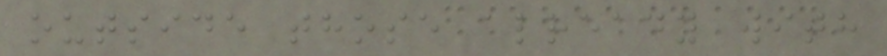outside those already with
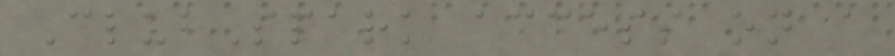ClubSpark access on a
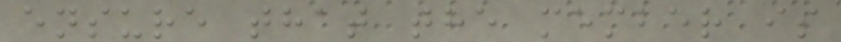ensure that the member is
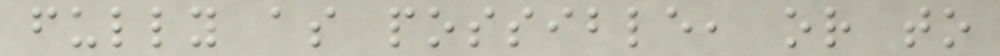fully as possible, or to
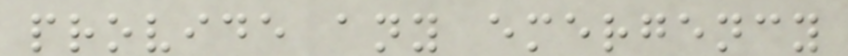provide any emergency
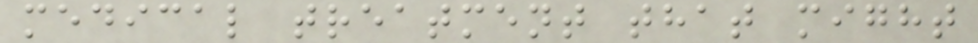medical treatment that might
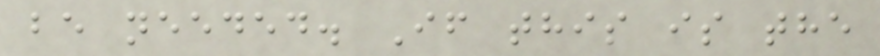be needed. If this is the
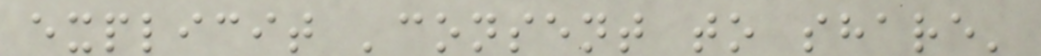explicit 'consent to share'
